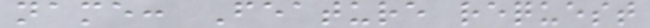name: Feature request
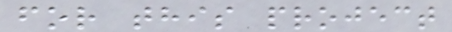for this project
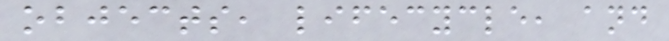objects, lifecycle, and
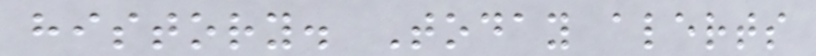history. Today alerts
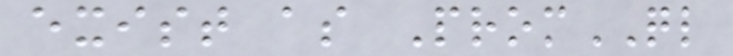exist as PromQL
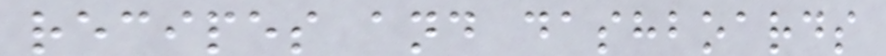recipes and dashboards
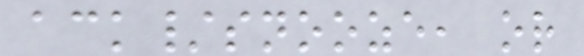ack/snooze, or
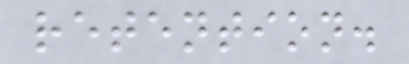retention.
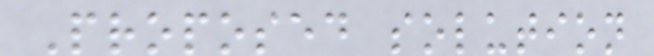Proposed solution
